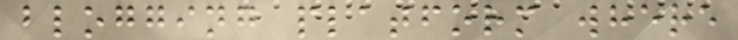blogging platform where
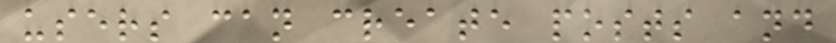users can create posts and
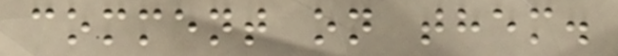comment on them.
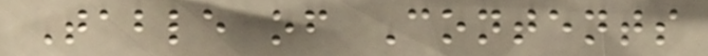Table of Contents
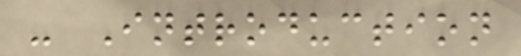- Introduction
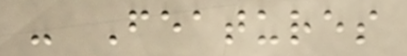- Features
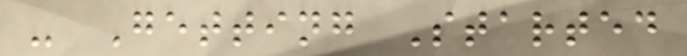- Getting Started
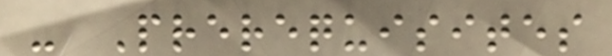- Prerequisites
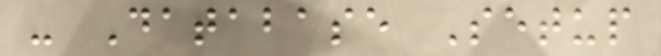- Database Setup
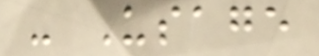- Usage
